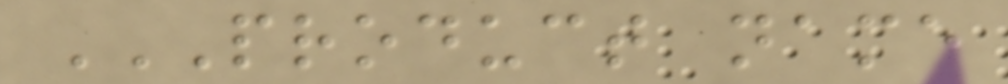PRODUCT NAME
